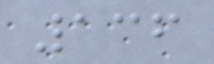136
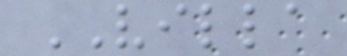VILLA
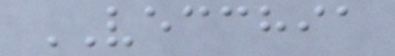VECCHIA
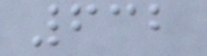632
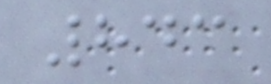843
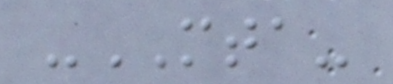-MTA-
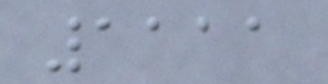1111
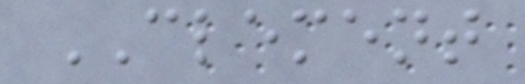CLEMENT
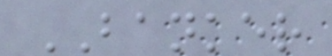BANKER
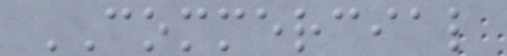COMMERCIAL
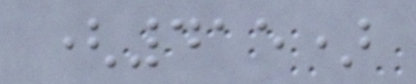(415)
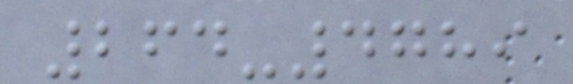264-4789
